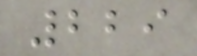229
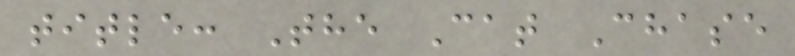title: The Cat Chase
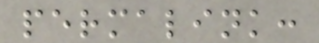permalink:
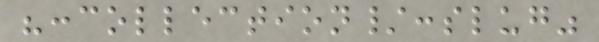":collection/:slug"
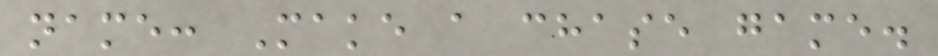name: Make a chase game.
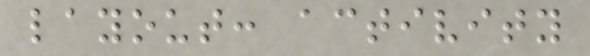layout: activity
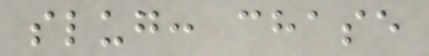slug: chase
